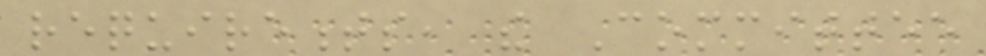requirements, the Committee
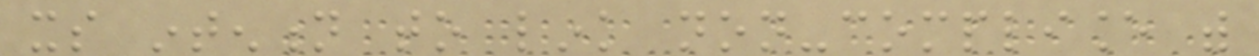its intention to link non-compliance with
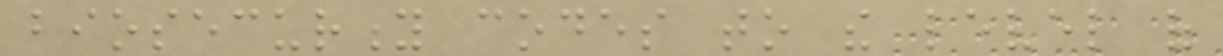biosecurity codes to the level of
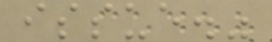issue."
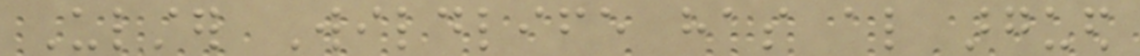Ulster Wildlife has also argued
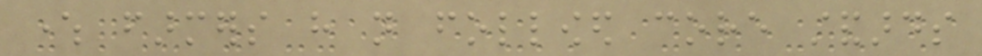where farmers have not followed core standards
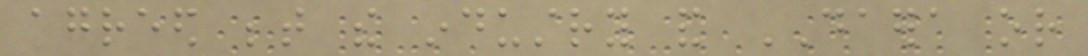agreed between the industry and DAERA or
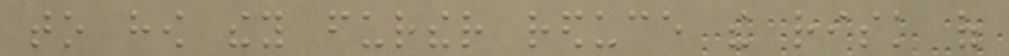to how they further reduce the risk of
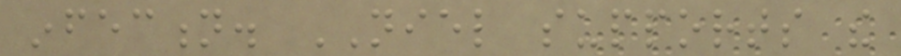infection. NIEL supports the
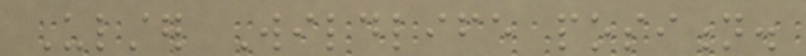Ulster Wildlife position.
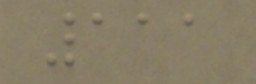111
